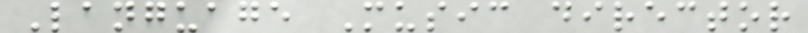Language Music director
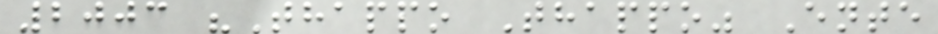2003 "Thappo Thappo" Ente
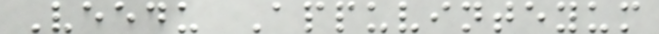Veedu Appuvinteyum
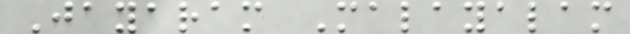Jayaram Malayalam
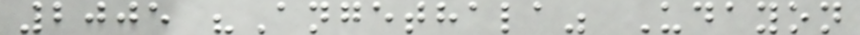2005 "Angethala" Udayon
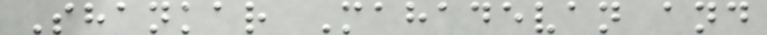Shankar Mahadevan and
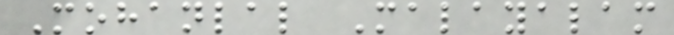Mohanlal Malayalam
